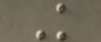K
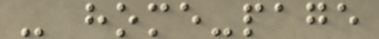- home-page
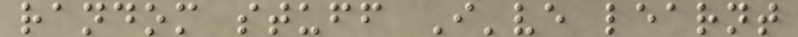random stuff I've learnt
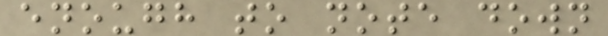enough to note down
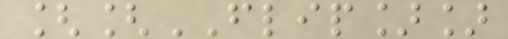[[FLIP]]
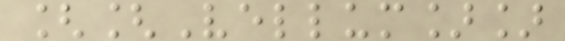[[Vellum]]
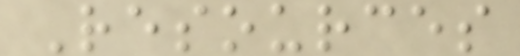Resources
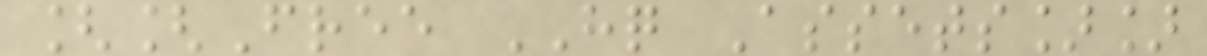[[Free HQ Assets]]
